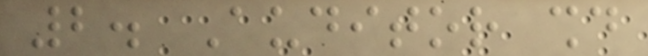2. Auditor should
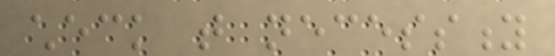check that necessity
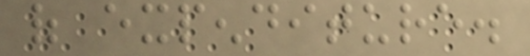of expenditure.
